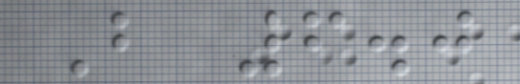B 6.0
